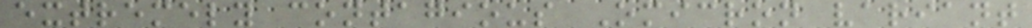extremely contagious Omicron variant
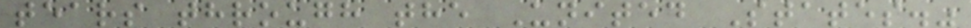tears through the United States."
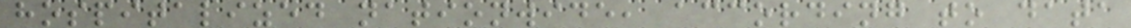hospitalized nationwide, according to data
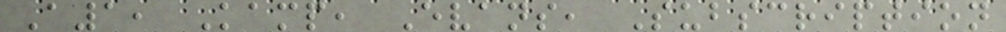A1, Kamp, Evans, Subscription
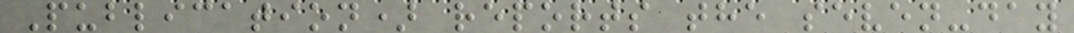Publication) reports the seven-day
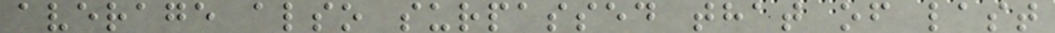average also surpassed that of last
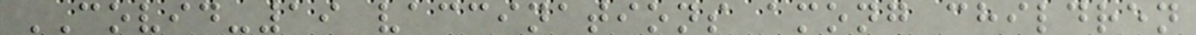COVID-19 vaccinations among children
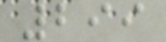299
